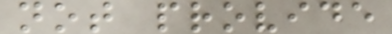not provide
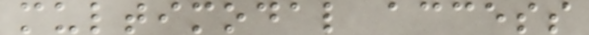multimodal access
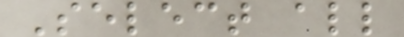Select all
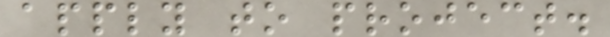apply to project.
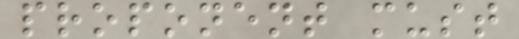proponent must
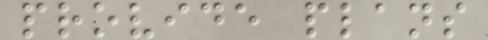provide plans
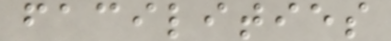facilities
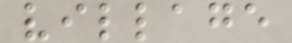village
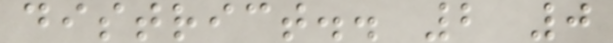district.. 2 0
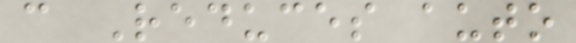c Reduces auto
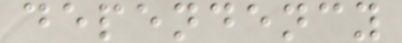dependency
